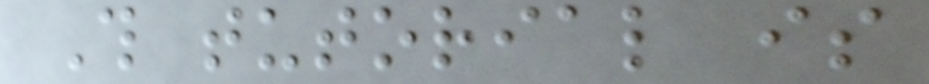This tutorial is
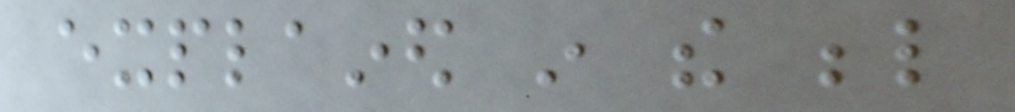explained in the below
